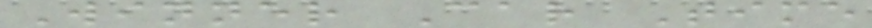Winner Car Time
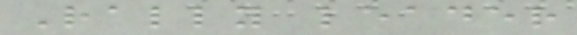Rally leader
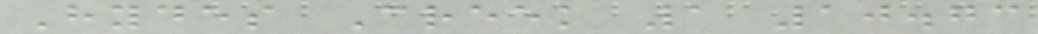Hydes Creek 1 10.73
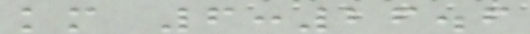km 6:26.6
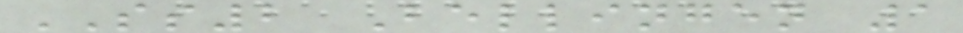SS2 Bellingen 1
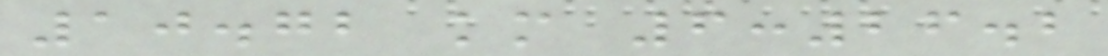10.72 km 6:26.2
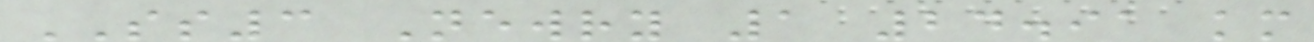SS3 Newry 1 24.91 km
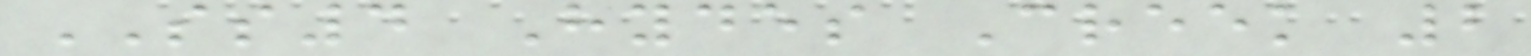SS4 Hydes Creek 2
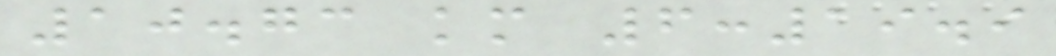10.73 km 6:19.9
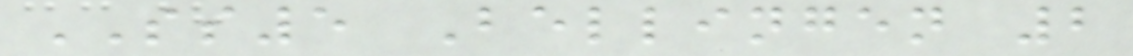SS5 Bellingen 2
